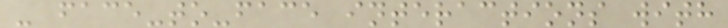- face-to-face interactions with
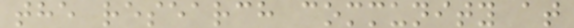the research community at
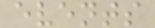events
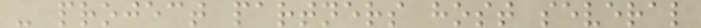- project partners host several
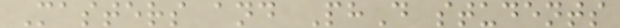Masters and PhD students
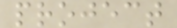project
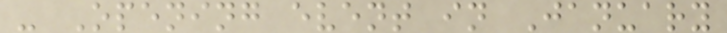- Opening event in January
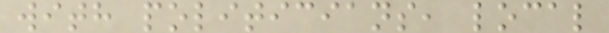with politicians, local
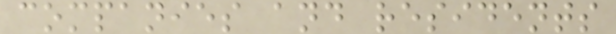companies and residents
